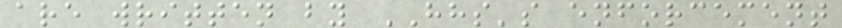are written by HHS's enforcement
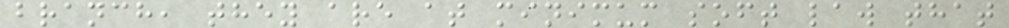branch, they are at minimum soft law that
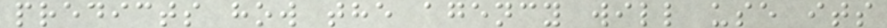predicts how the agency will use its
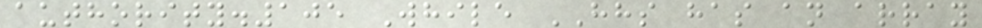authority.105 While HHS has an array
